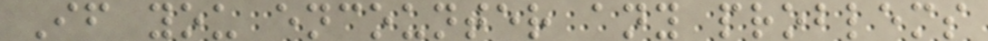If you encounter any problems
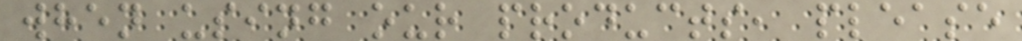when using our products, please
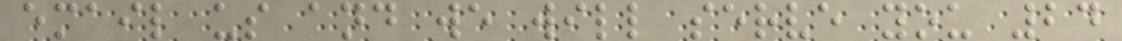email us and we will serve you 24
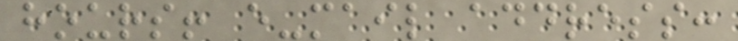hours! e-mail address:
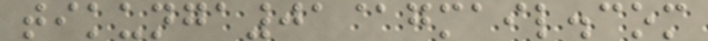tikunga01@gmail.com
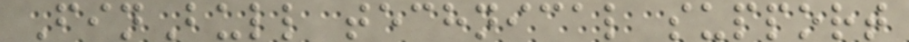FinBull technical support
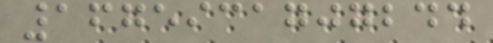1675931707244
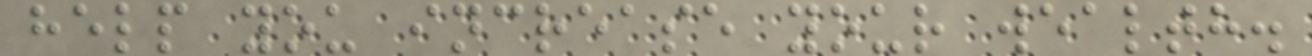help you increase your wealth.
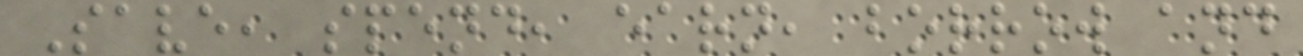Save, spend, earn, borrow and
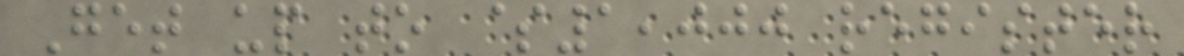Get up to $1,000 register
